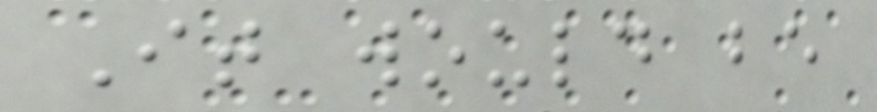It would be
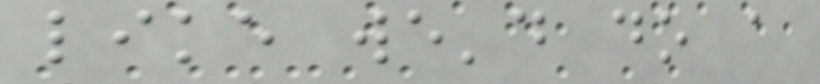like we'd do a
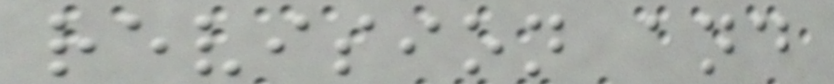revision and
